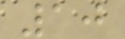10
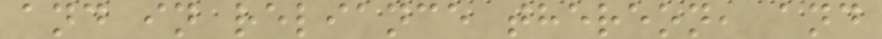and in reliance thereon, and
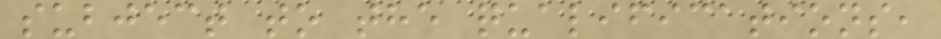subject to the qualifications,
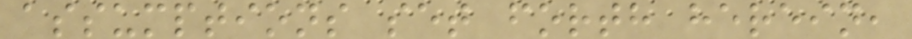assumptions set forth herein,
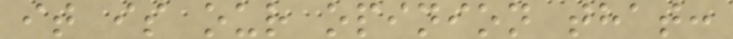it is our opinion that:
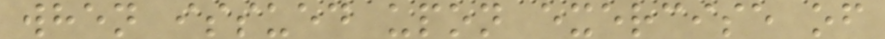when issued upon exercise of
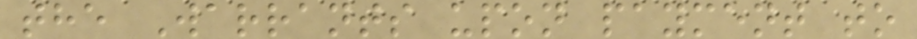the Warrants upon payment to
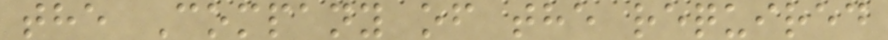the Company of the required
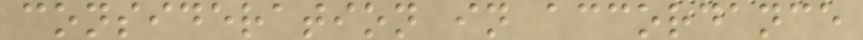consideration in accordance
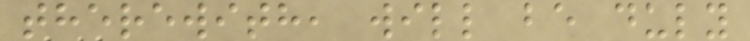therewith, will be duly
